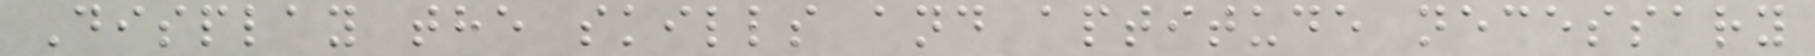Display the skills and aptitude necessary
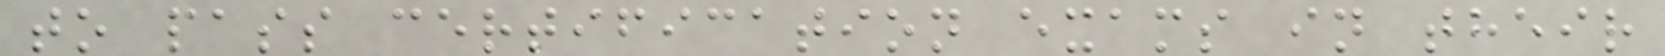to pass certification exams in their
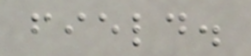field.
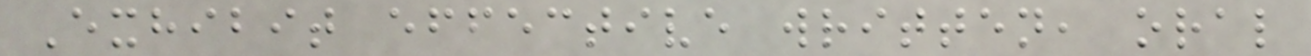Exhibit effective written, oral
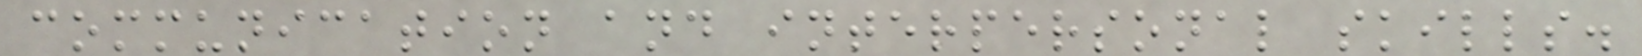communication and interpersonal skills.
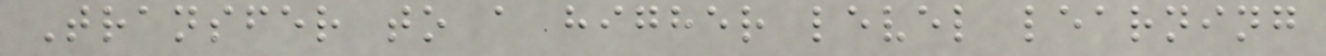Transfer to a higher level learning
